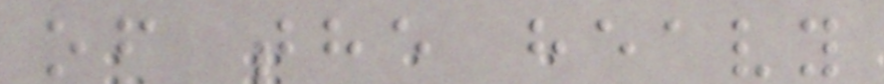of the heavy
